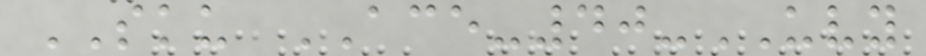SKU ACE-40-UVY
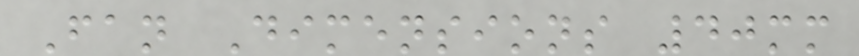Fan Dimensions 40mm
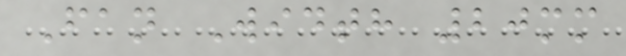Fan Width 20mm
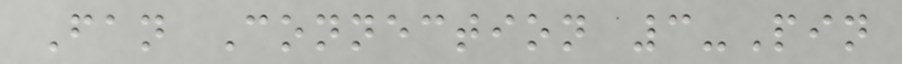Fan Connection 3-Pin
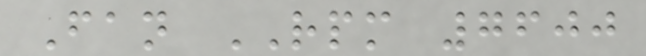Fan RPM 7600
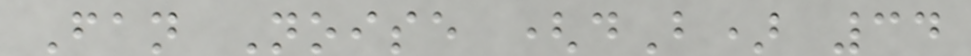Fan Noise (dB) 34
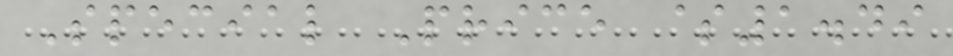Special Price $1.49
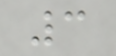3
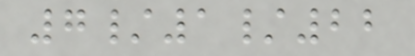7/1/22
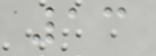13
